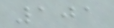101
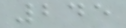245
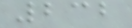232
